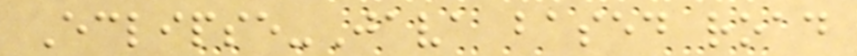Eclipse-Java based road
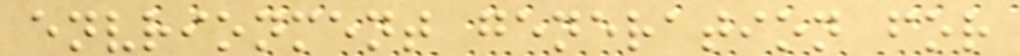envrionment generation for
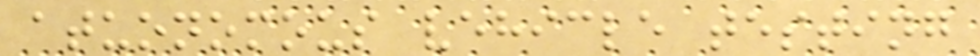atuonomous vehicle testing
